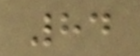84
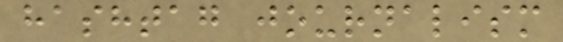hashtag journalism
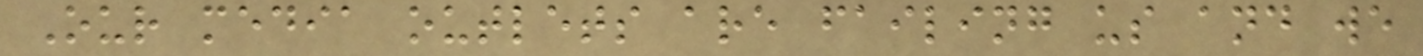Our media outlets are failing us and we
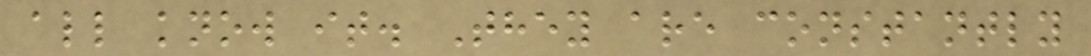all know it. They are constantly
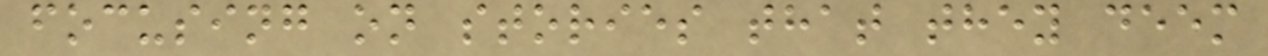focusing on stories that they deem
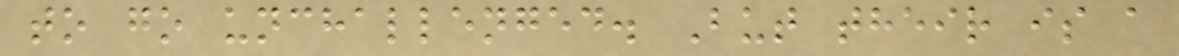to go unchallenged. But their is a
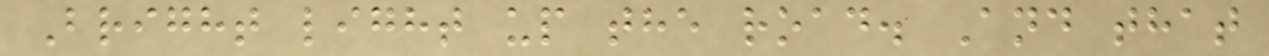Bright light up the road. And that
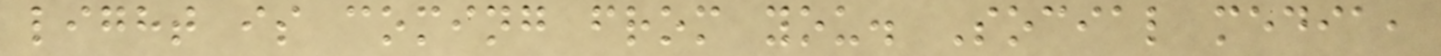light is coming from you. Social media,
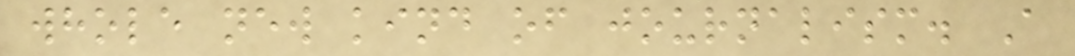whole new kind of journalism. A
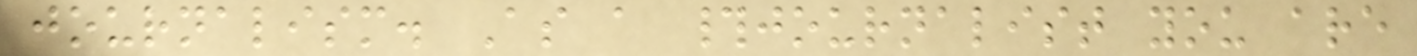journalism. As a #journalist you are
